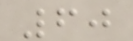60
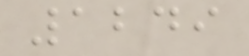1249
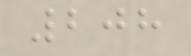208
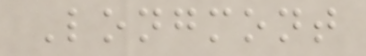Longmont
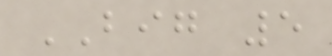BIG 5
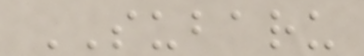SUBARU
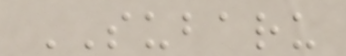SUBARU
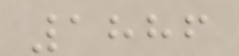1886
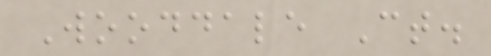Wooddale Ct.
